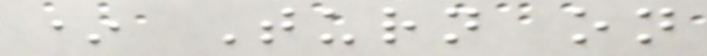* Turn on
